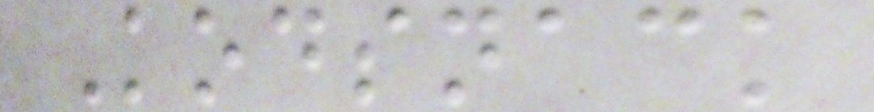Kodsnack
